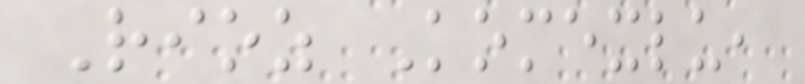Rioz Komexlu,
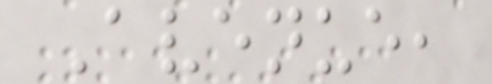Avenue,
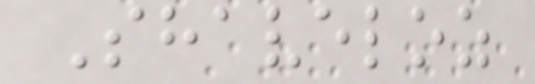Shaveloz
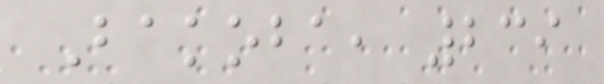Bakoba, 239
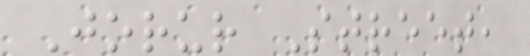Jorur Street,
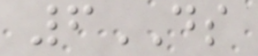6DS
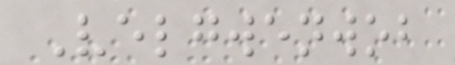Velgwenwob
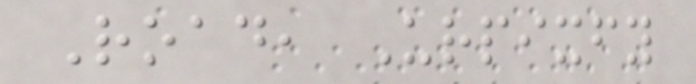Road, Urpixfy
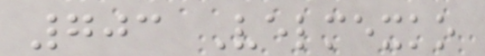703 Velmexko
